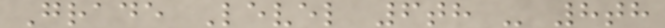Grade Level 6th - 8th
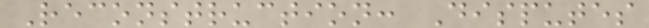Reconstruction: Disputes
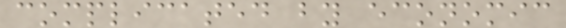complicated by economic
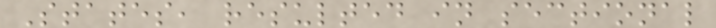States, resulted in sectional
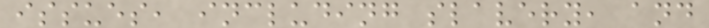issues, including slavery, and
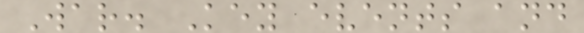War. Key events and
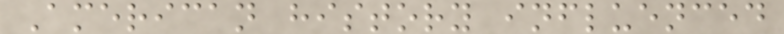American history influenced
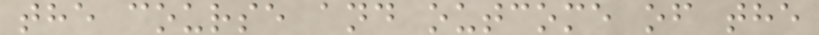the course and outcome of the
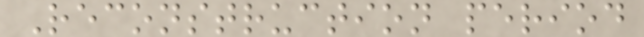Reconstruction period
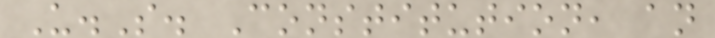U.S. Constitution, an
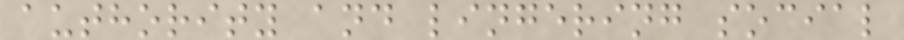authority and lingering social
